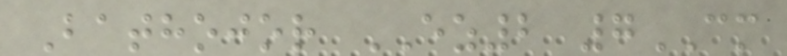Bathojor EZ2 7CM
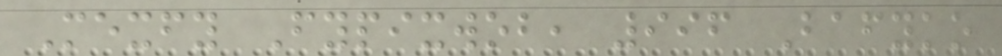Mexfy Fypixwob, 996 Bafyko
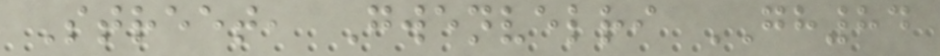Street, Gwenvelri GH84
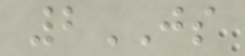2JS
